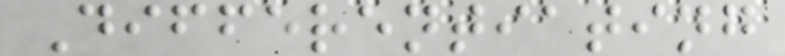Differentiating
